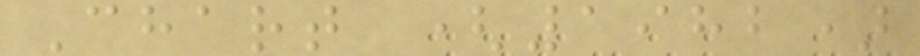Chart (1982)
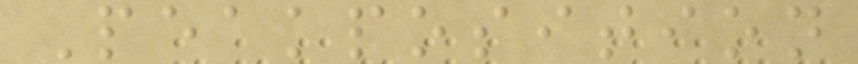Peakposition
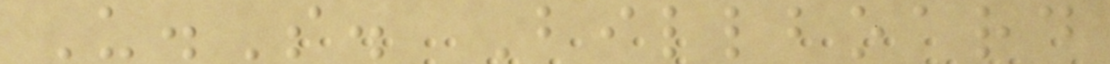U.S. Billboard
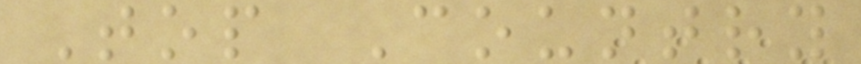Top Country
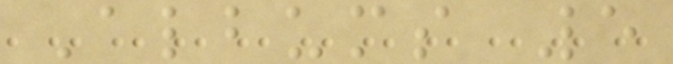Albums 5
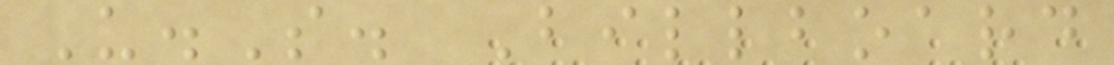U.S. Billboard
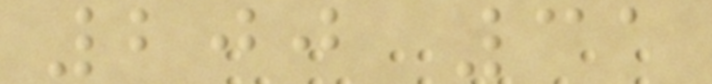200 31
